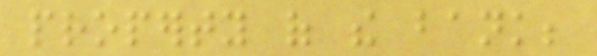property of the bank;
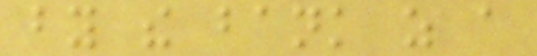by the bank as a
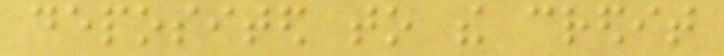deposited to the credit
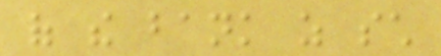of the bank as such
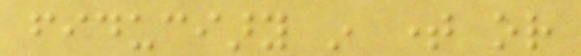fiduciary in time or
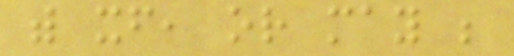with itself, or may be
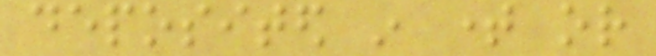deposited in time or
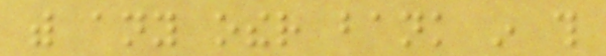with any other bank in this
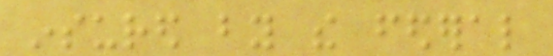insured by the federal
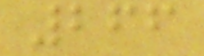266
